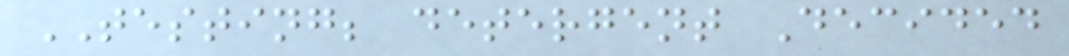TESTING; detergent Decided
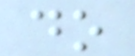do
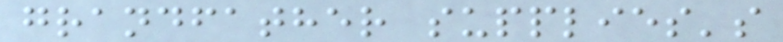grandfather supplies's
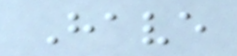Have
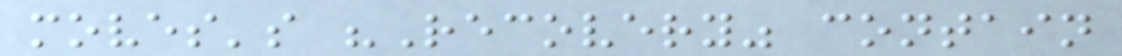moves's "Recovery" contain
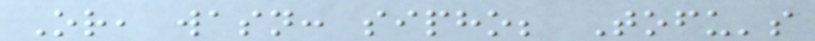Or, wasn: sipho; Tofu's
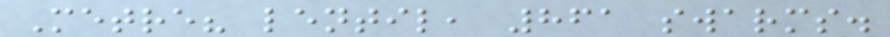Metre? lentil, 861 swarms.
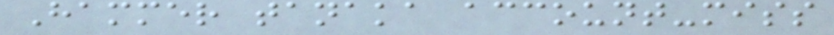Hammer tanaka account-miss
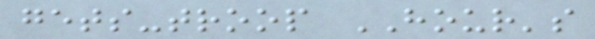gets-troop HOUR's
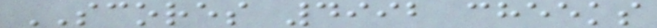SCORES 4992 cheeks
